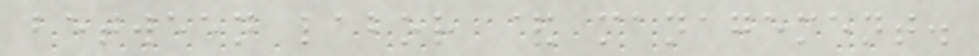between labor & management.
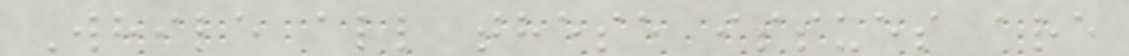While all these issues are
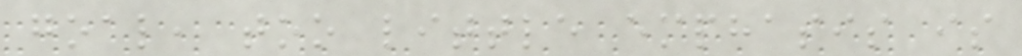goal, too little emphasis is
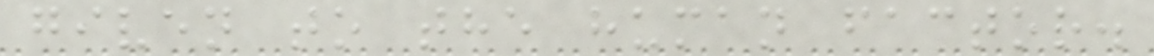given to the human factor.
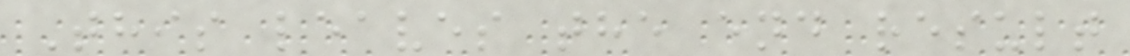This leaves the end result
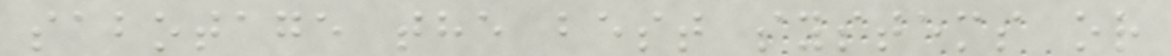sabotage the best systems or
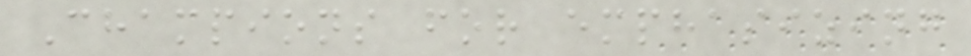Champions for emphasizing
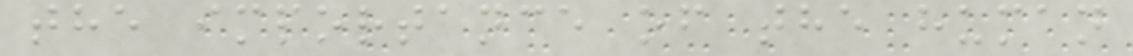the importance of the human
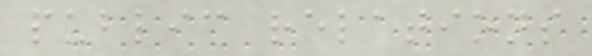public relations
